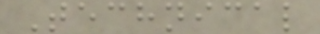Technical
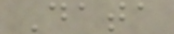Data
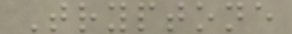Tryptone
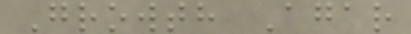Growth Agar
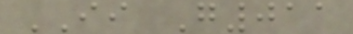II G011
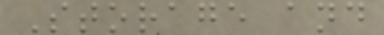Storage and
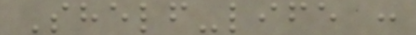Shelf-life :
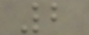2
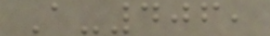A-406,
